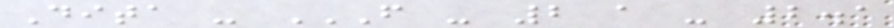Dita - F - 2 A - 2.1
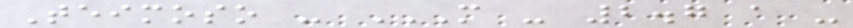Teimoso - M - 2.7 A -
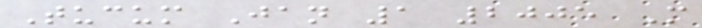Tucum Jan 1 2005 M
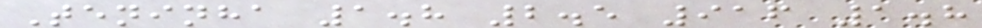Teninha 1.8 2.5 916 1.8
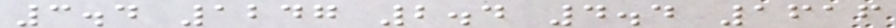3.4 1247 2.4 4.4 1616
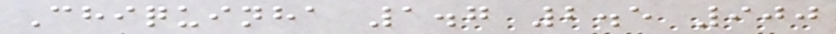Chiquinha 1.7 2.5 900
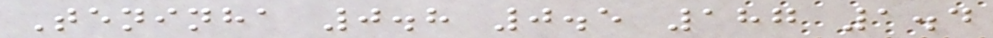Teninha 0.8 0.5 187 1.4
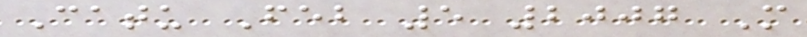Catu Feb 5 2007 M
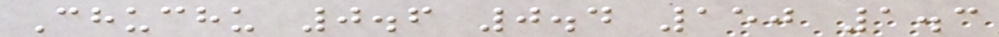Chuchu 0.6 0.4 150 1.3
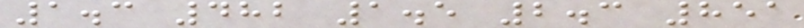1.3 482 1.5 2.3 851
